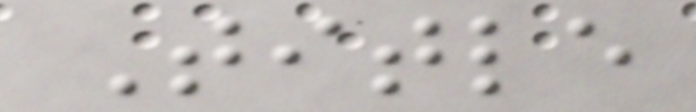Title
